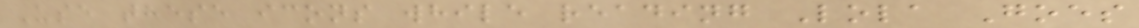Use these icons while reading Lola Goes
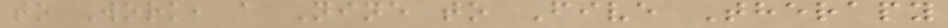to Work, a Nine to Five Therapy
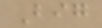Big
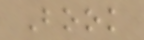Book
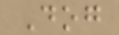Dog
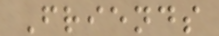Friends
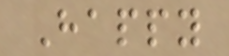Happy
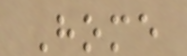Home
